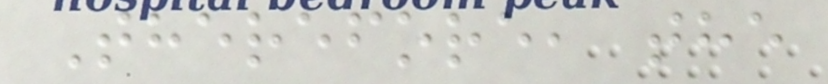Therefore, the
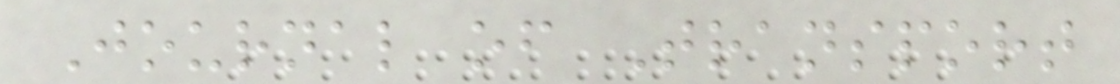Journal of Transport
